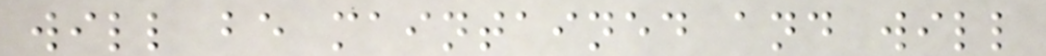will be maintained and will
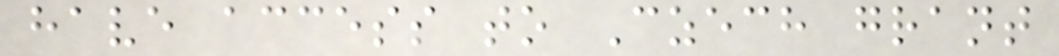have access to Czech grant
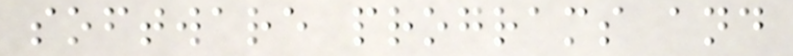software programs and
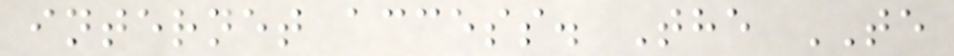internet access. The TE
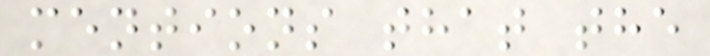mentions that the
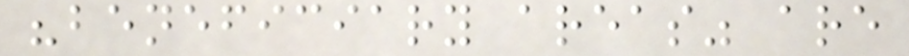"beneficiary areas" are
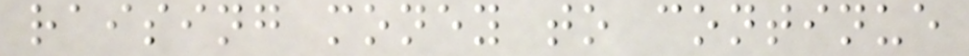raising money to continue
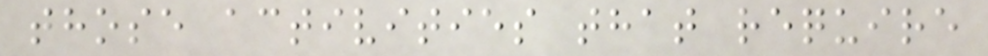those activities that require
